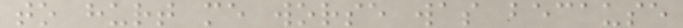to hurt me worse was because
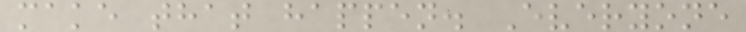make that happen. Everyone
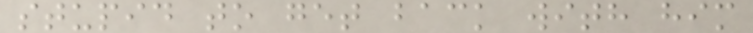stupid to get back with him
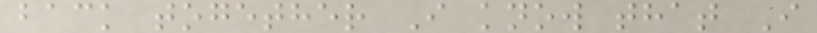back together I know that I
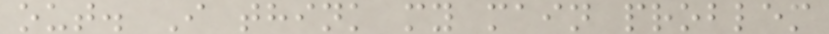out. I think my main problem
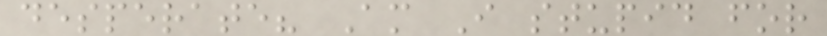desperate? Am I stupid for
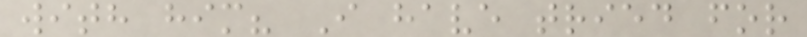with him? I have tried for
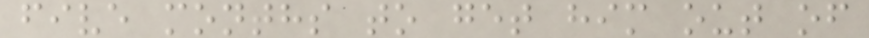five months to get him out of
